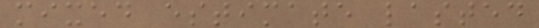mixed estimate lasted
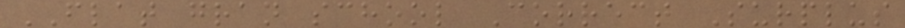FLAT gran school Correct Surplus
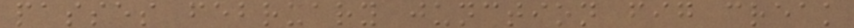passes february junction fig creak
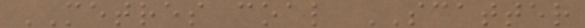METRES coal SCATTER
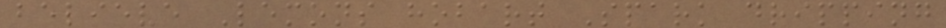believe Lemons hobart Spark dripping
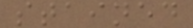stained
